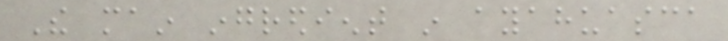The main ingredient in ayahuasca
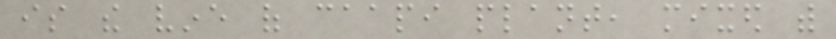is the vine of caapi plant, mixed with
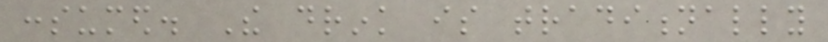consumed. The drink is traditionally
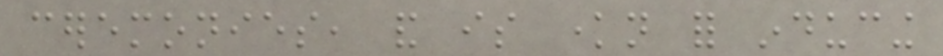ceremonies, and is known for inducing
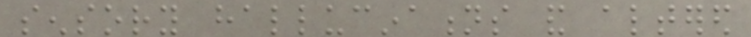sensory hallucinations and altered
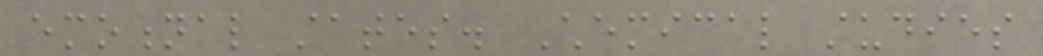emotional states. Chemical studies
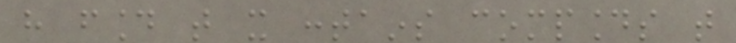have found that it contains compounds that
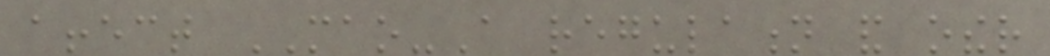affect MAO-A regulation and other
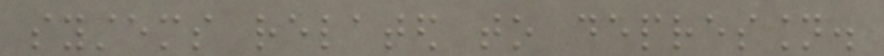systems related to depression.
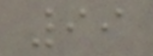99
